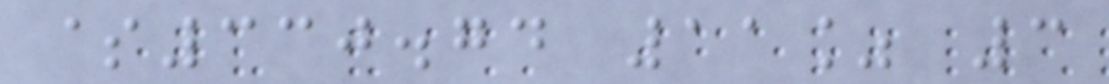$330.74 11% 3
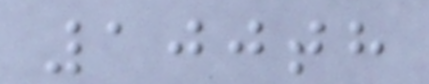100th
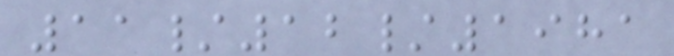11/12/1981
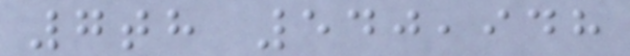7th 540,948
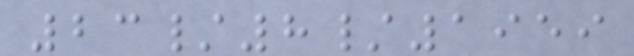23/8/1959
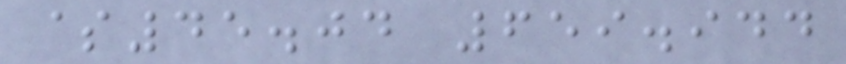$45.04 659.944
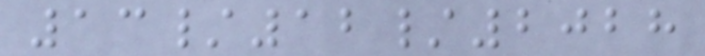13/12/2028
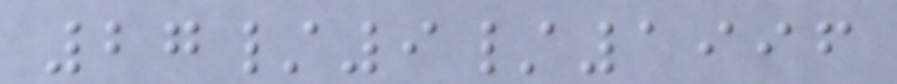27/9/1996
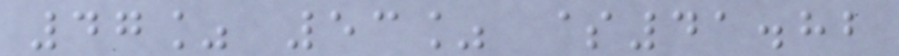47% 53% $41.82
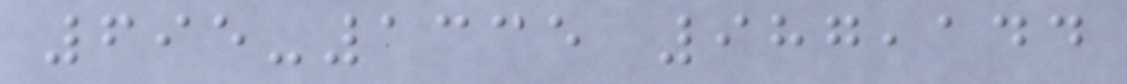695-1335 987,144
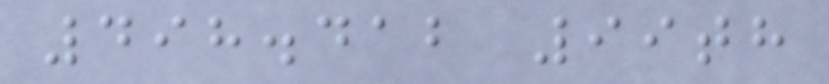498.412 99th
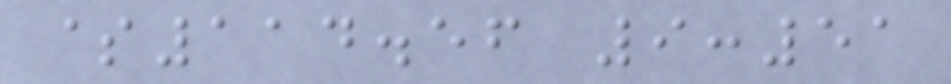$114.56 9:51
